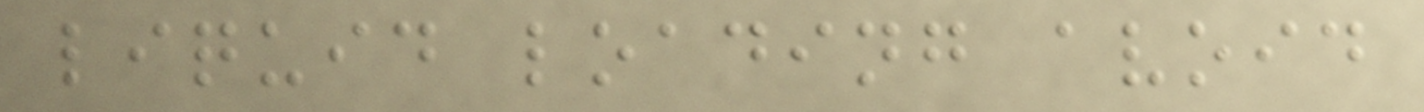liquid loading avoid
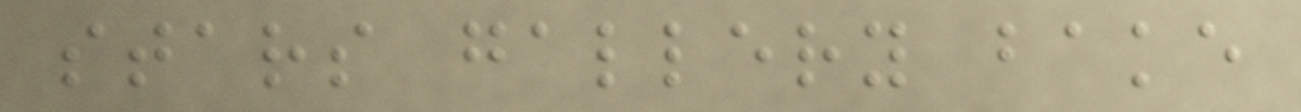stars gallery bake
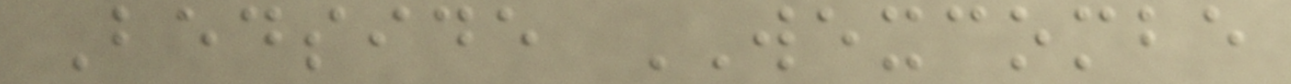Bedside WEXCOMBE
